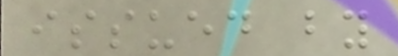issued by
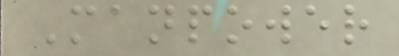Manpower
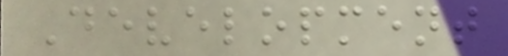Development
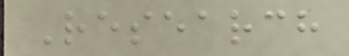Research
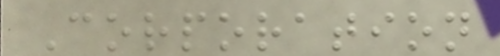Corporation
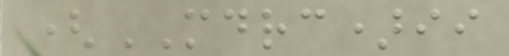(MDRC)ii
